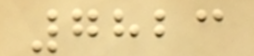7823
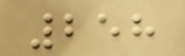258
